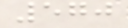570
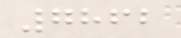7862
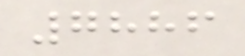7886
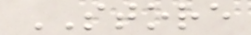STORE
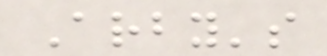Arby's
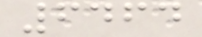6464
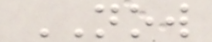NOW
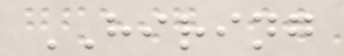HIRING
